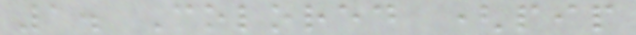1. Colored (pip
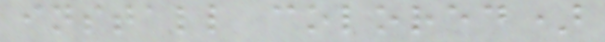install colored)
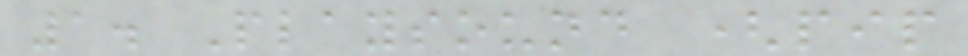1. Playsound (pip
